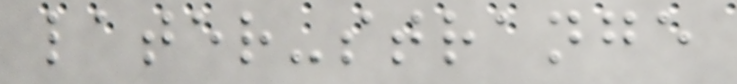later-strange
